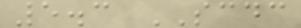5.3 SCDC
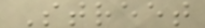Street
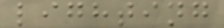lighting
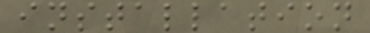installation
